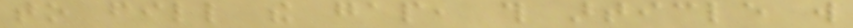to fill the gap, this article will
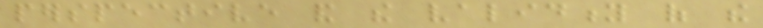perspective and the validity of the
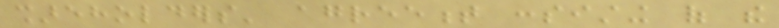shareholders' agreement consisting of the
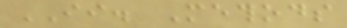II. Methods
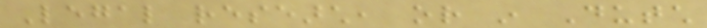Legal research, or in Dutch
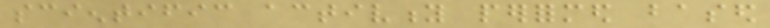scientific activity performed based
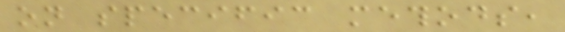on specific methods,
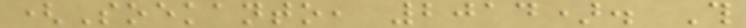(Soekanto, 2014). This
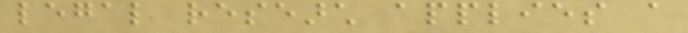legal research applies a
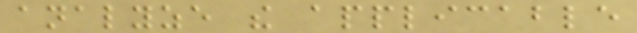analyze the applicable
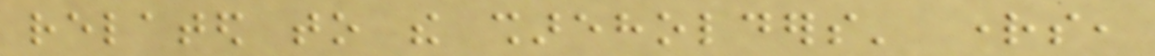related to the shareholders' rights,
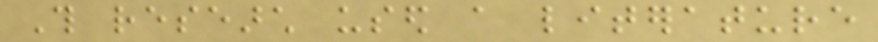This research used a literature
